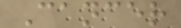Cancer
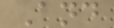And
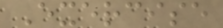Exercise
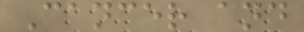Cancer and
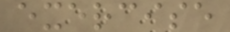exercise
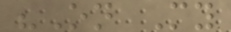"On My
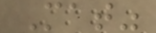Mat"
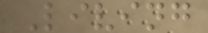Living
